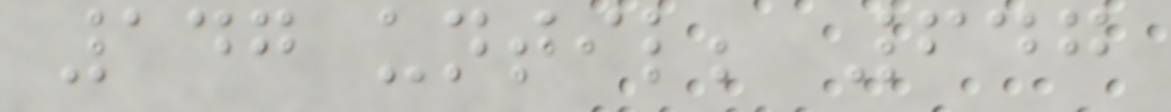147 until; 647
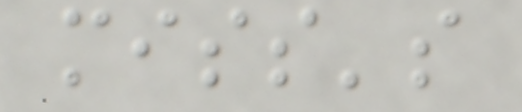miss's
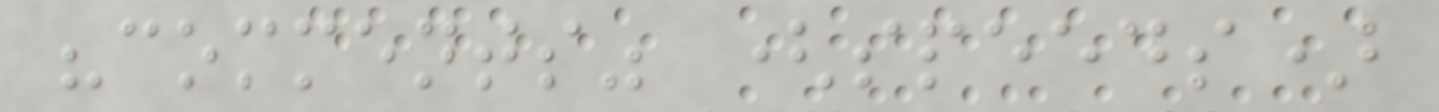"comments" (speeds)
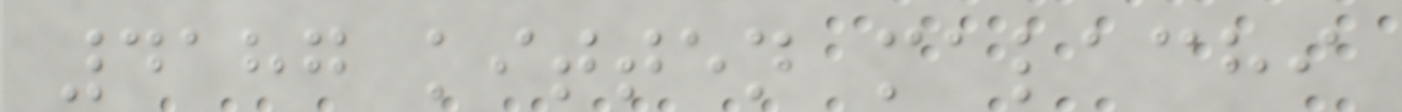4187 kitten malachi
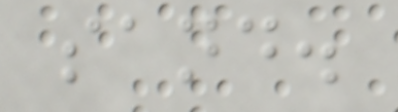sand.
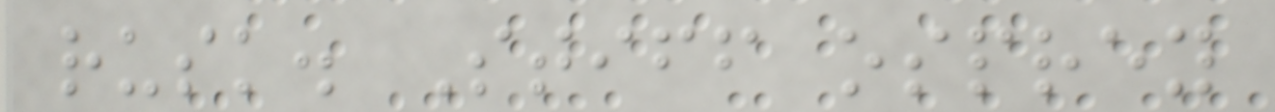rusk. Stiff osprey
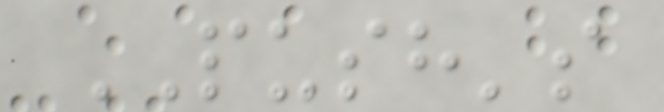PUSH's
